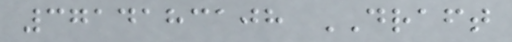3714183108 DRAFT
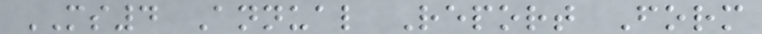MS4 Annual Report Form
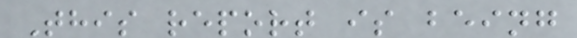This report is being
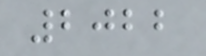2022
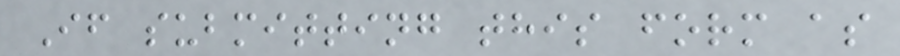If submitting this form as
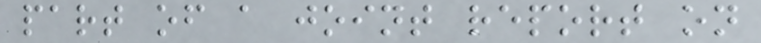part of a joint report on
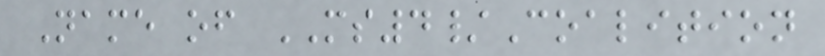Name of MS4/Coalition
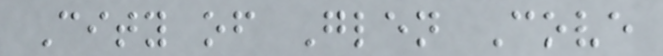City of Glen Cove
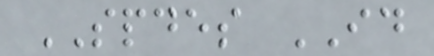SPDES ID
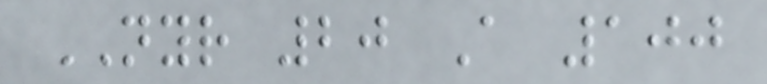NYR 20 A 100
